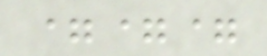===
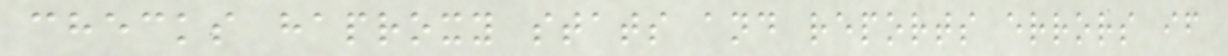checks haproxy stats and reports errors if
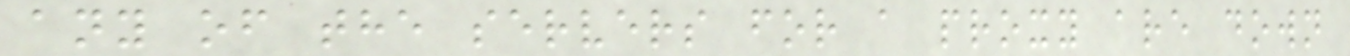any of the servers for a proxy are down
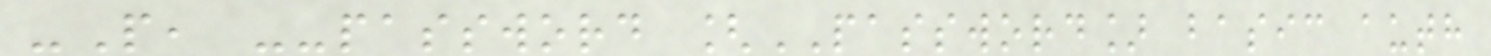-P, --password [PASSWORD] basic auth
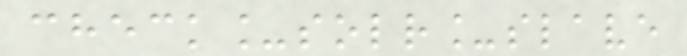check_solr_slave
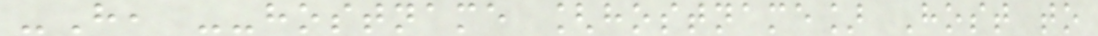-H, --hostname [hostname] Host to
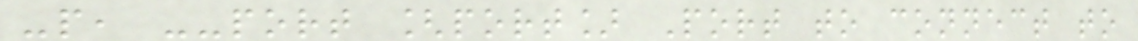-p, --port [port] Port to connect to
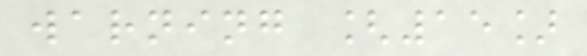warning [15]
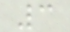3
